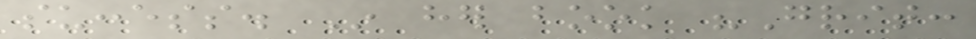success. In her book "Grit:
